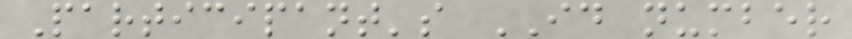Participant's ID number
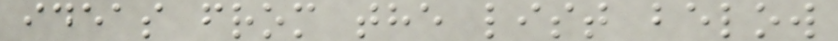ideas from the list below
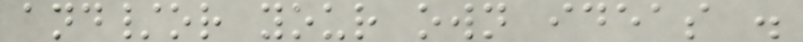and/or your own ideas .
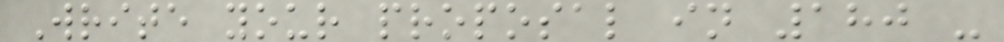Write your proposal in 180 -
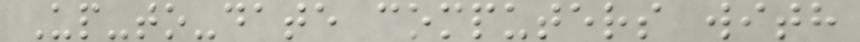Up-to-date computers with
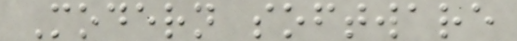Modern software
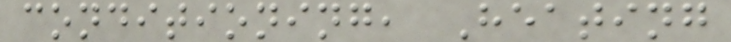conditioning, Heating
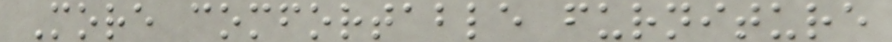More comfortable furniture
